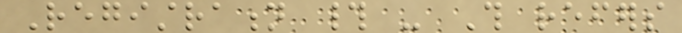Registration # - This refers
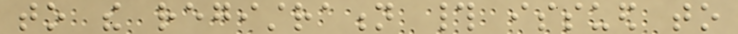to the registration # issued to
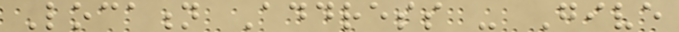Location Address - Give
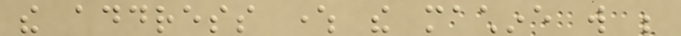the address where the machine will be
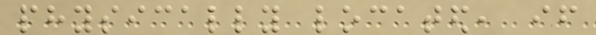physically located, if
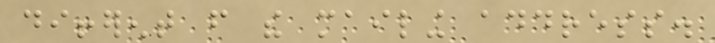different from the mailing address.
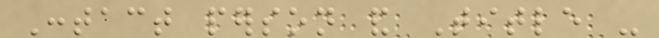Contact person and Title -
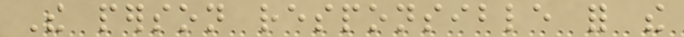The person responsible for the
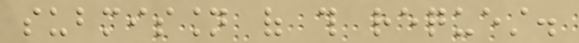submission of this request.
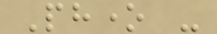Phone -
